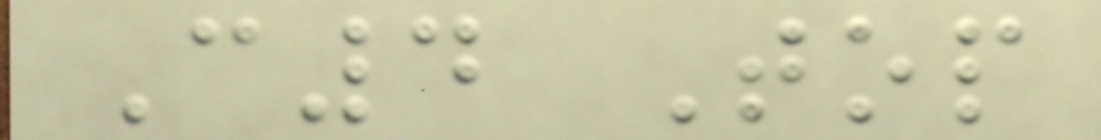C4 Top
